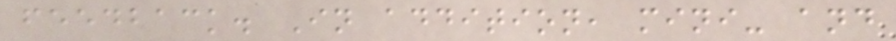feedback. In addition, mini- and
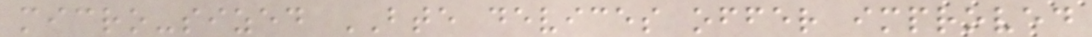micro-sized BTE devices offer improved
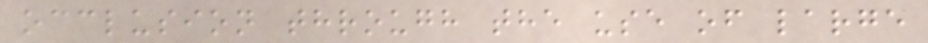occlusion through the use of large
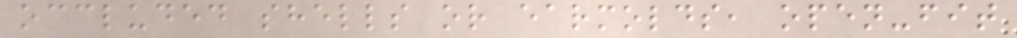occluded shells or earmolds, open-fit
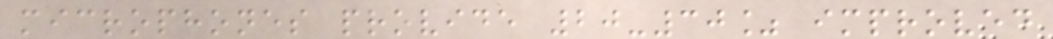microphones provide 20-30% improved
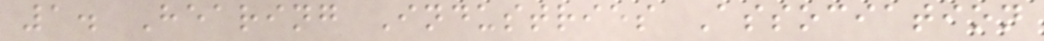1. Hearing Industries Association
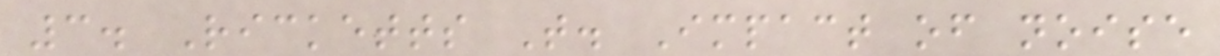3. Ricketts T. Impact of noise
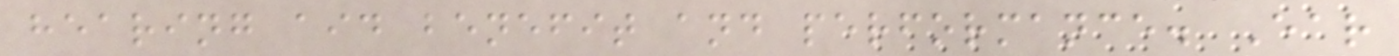hearing aid benefit and performance. Ear
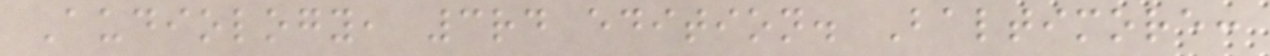Audiology, 3rd edition. Baltimore:
